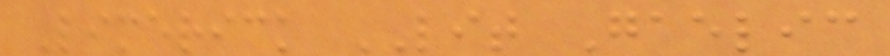Limerick LIT Gaelic
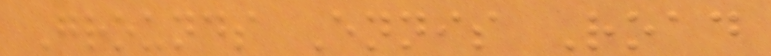Grounds Ennis Road
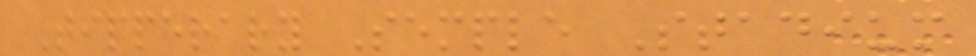Tipperary Semple Stadium
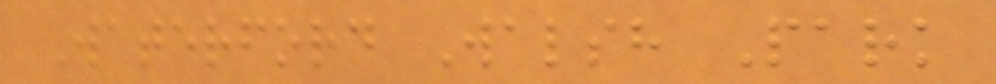Waterford Walsh Park
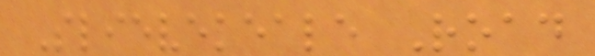Slievekeale Road
